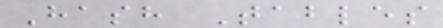Hash Tables
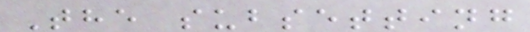The subsetting
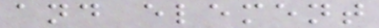and element
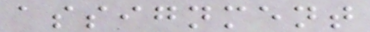assignment
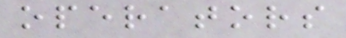operators
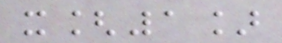x[1]
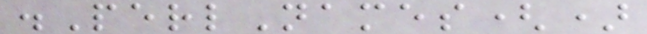.PerlNames()
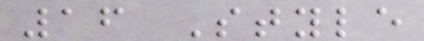16 Style
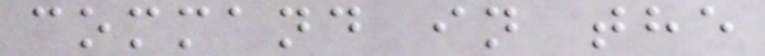command in the
